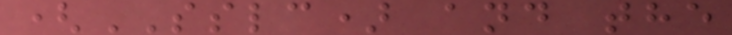(SSLC) and the
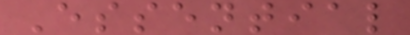Essential
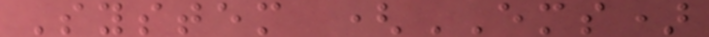System (EMS)
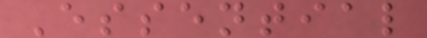Essential
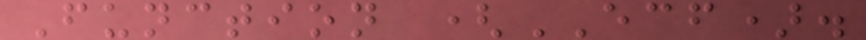Function (ECF).
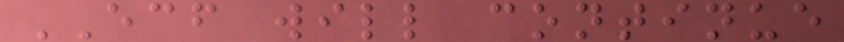ECF will continue
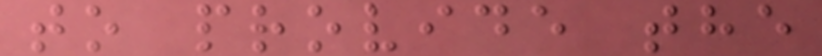to provide the
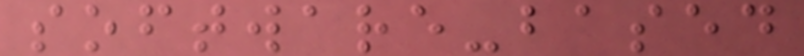software-based
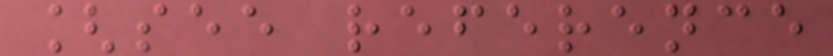[see reference
